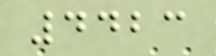4423
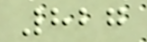827
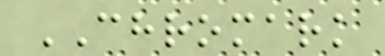CHROMARK
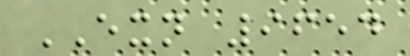EXN 9654
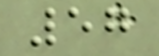57
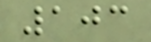103
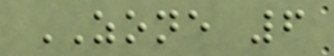ZONE 6
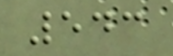543
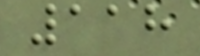118
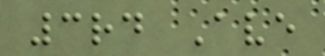3rd Ave
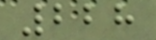228
